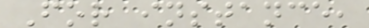For instance,
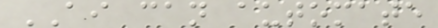AI can automate
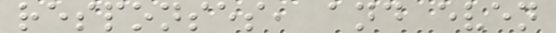responses, and even
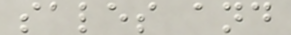sales and
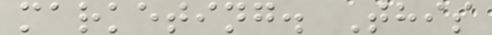marketing. This
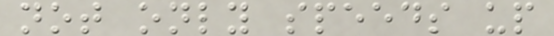not only speeds up
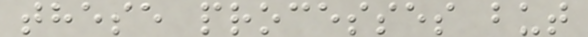these processes but
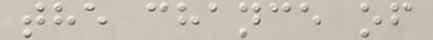the chance of
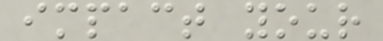impact your
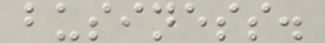business.
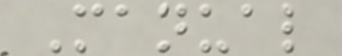Manual
